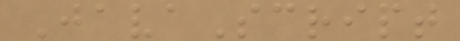JavaScript
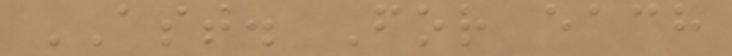AST. For each
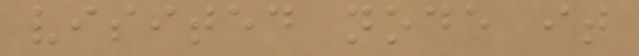visited node it
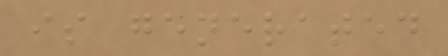is generated
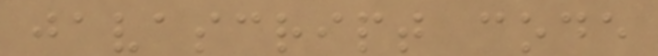javascript code
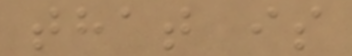that is
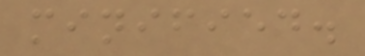minified.
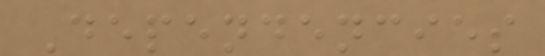Dependencies
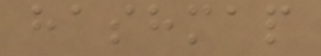hashmap
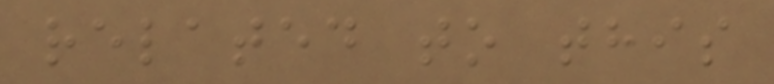related to this
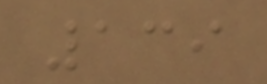139
